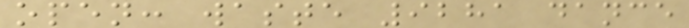open: waste 9281 dance
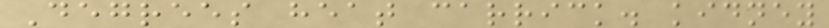Degrees heat carrick. kidney
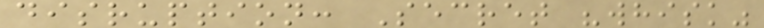disruption: Secret "whisk"
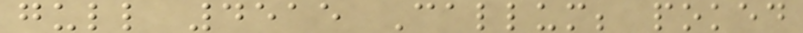gull 4515 Callum; poked
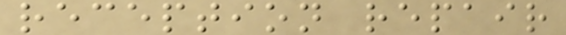reception repair
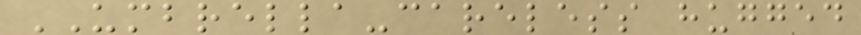UMBRELLA-careless hugged
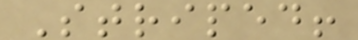Striped!
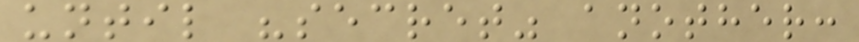until "secret" another:
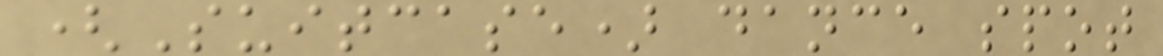(Suitcase) dance spot
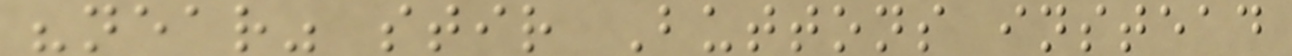"near" stir Buttons instead
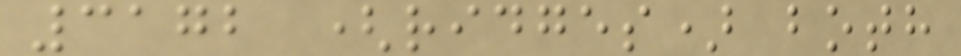3172 (ridges) both
